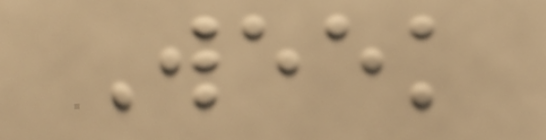Week
